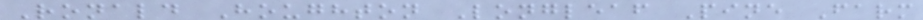Ronald Houghton Longleaf Pine Farm
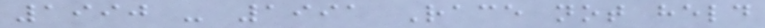1990 - 1991 Race not held
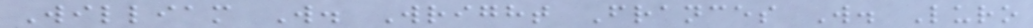William W. Wright Frances W. Luro
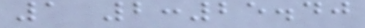1 2:25.40
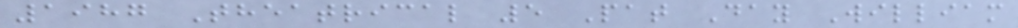1987 Theatrical 5 Pat Day William
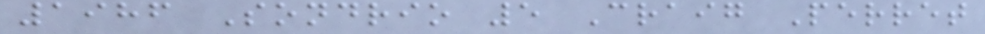1986 Sondrio 5 Craig Perret
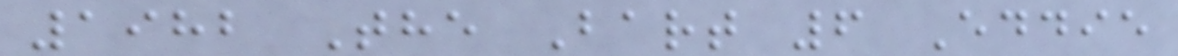1982 The Bart 6 Eddie
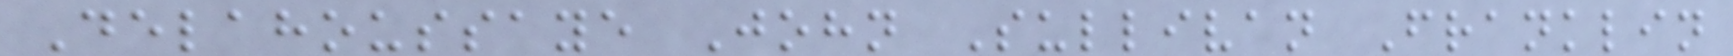Delahoussaye John Sullivan Franklin
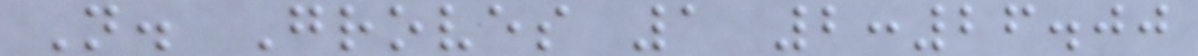N. Groves 1 2:26.00
